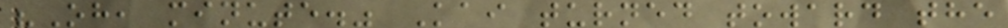"Oh, minute." Kai turned toward the
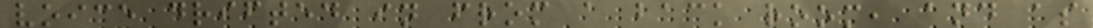voice drifted in from a back room, and as
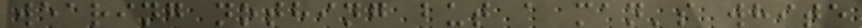wearing nothing but a man's white
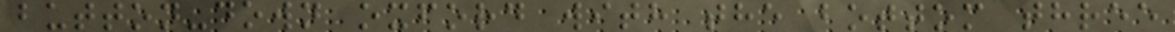button-down oxford with the bottom three
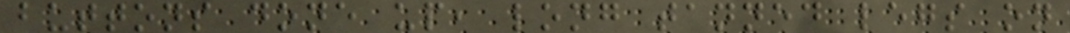buttons done up, long tanned legs on
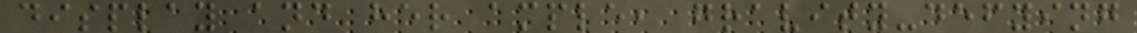display and her ample, gravity-defying
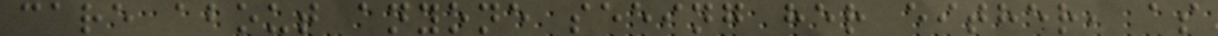care about anyone seeing her either, as
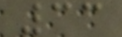33
